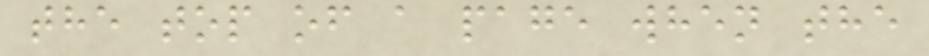the top of a page when the
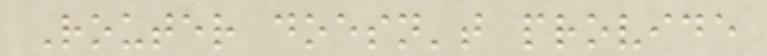Router doesn't provide
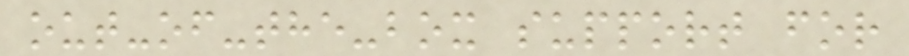out-of-the-box support for
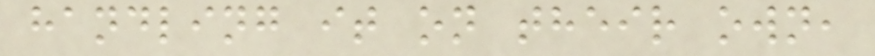handling it on their own,
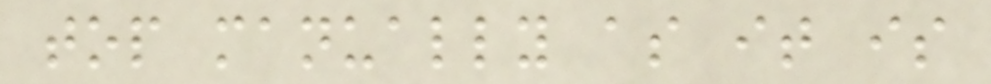top manually as it is
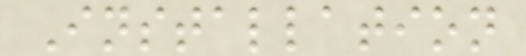Installation
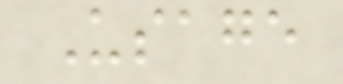Usage
